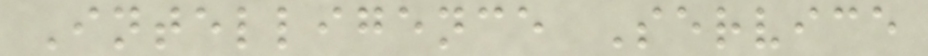Intelligence Service
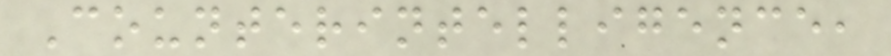Counterintelligence,
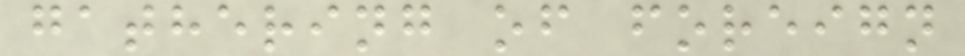gathering of foreign
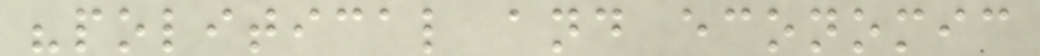"political and economic
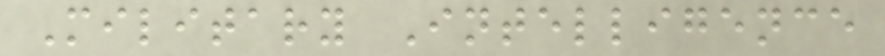Military Intelligence
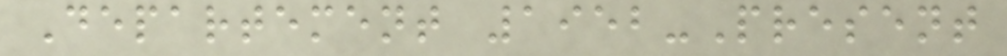Departement 1952-Present
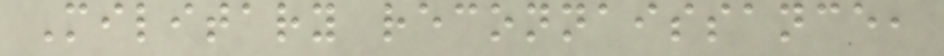Military reconnaissance,
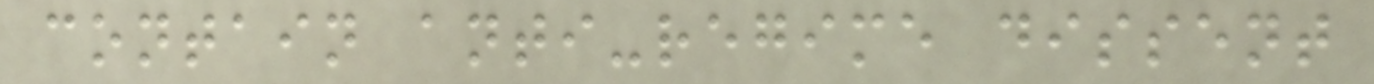contain anti-regime dissent
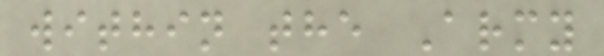within the Army
